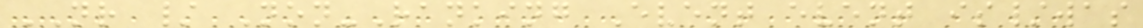NR / Non-Ranking Event event is/was
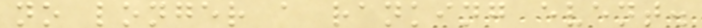no longer a ranking event.
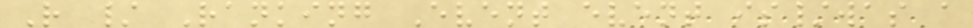R / Ranking Event event is/was a
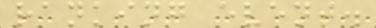ranking event.
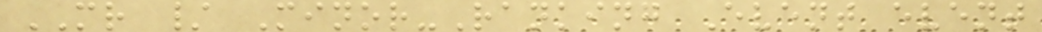MR / Minor-Ranking Event event
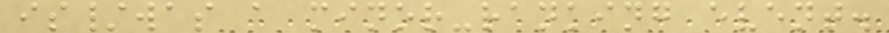is/was a minor-ranking event.
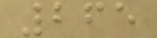265
